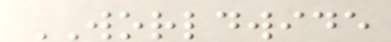WORLDWIDE
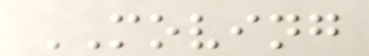MOVING
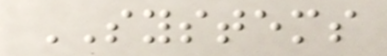SYSTEMS
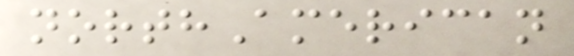northAmerican
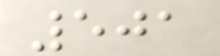501
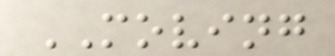MOVING
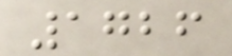1726
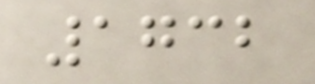1732
